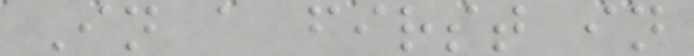In a first in
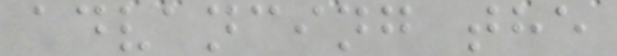advancing the
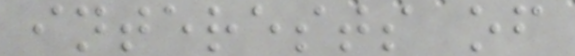interests of
